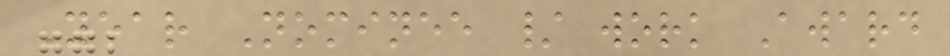Year Nominee / work Award
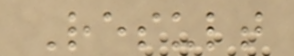Result
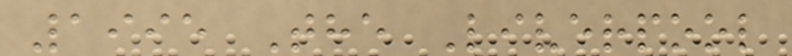1995 The Liverpool
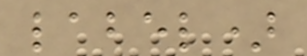label)
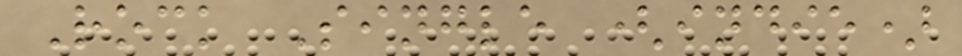Rock Single (indie)
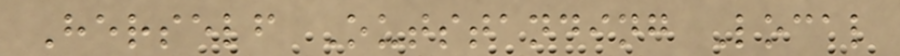Herself Outstanding Local
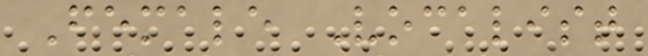Female Vocalist
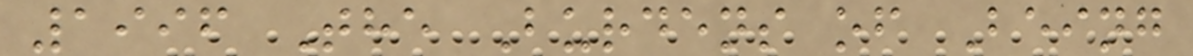1996 The Burdens of Being
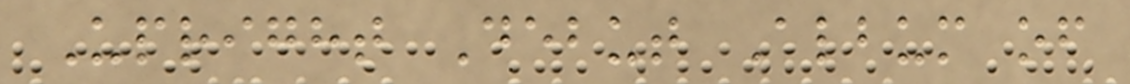Upright Debut Album of
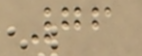76
